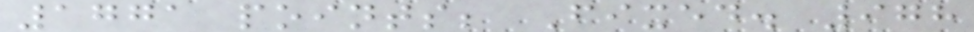1771 points; Fixed. 978
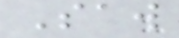Saw
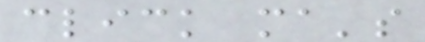click ma's
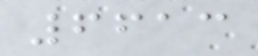6613
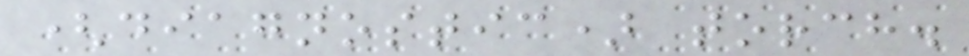(diagnostic) torch.
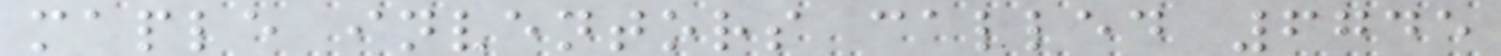maple inventors called 6745
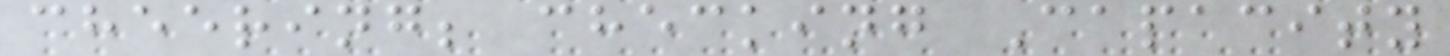cheering; checking Capacity
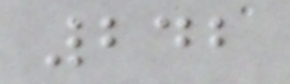242
